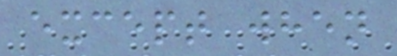except when
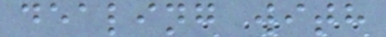dealing with
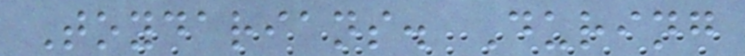Toydarians. During
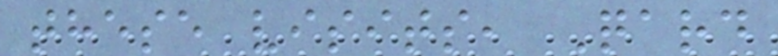these visits, Qard
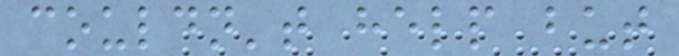couldn't help but
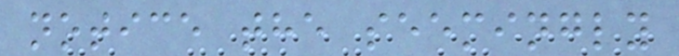notice the seemingly
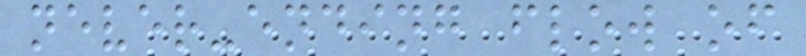never-ending flow of
